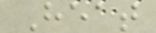Heat
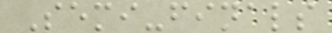Semi-finals
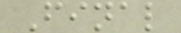Final
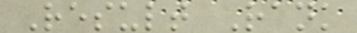Result Rank
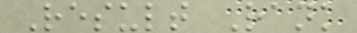Result Rank
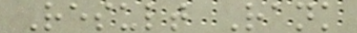Result Rank
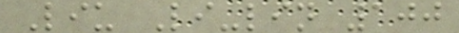Liu Li-lin 100
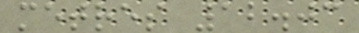metres 12.03
